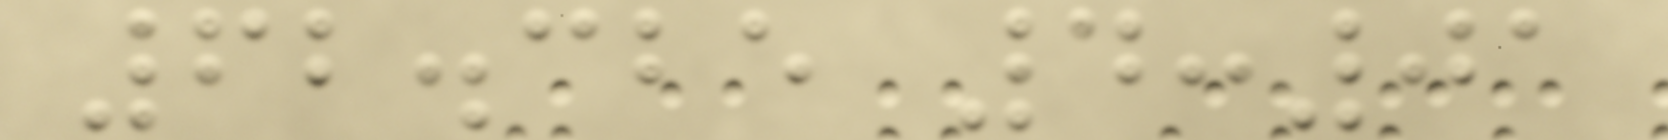62.325 4:01
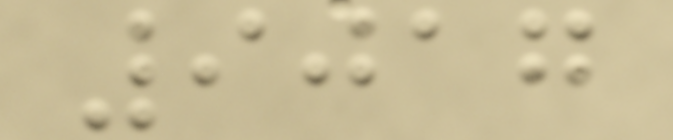9017
